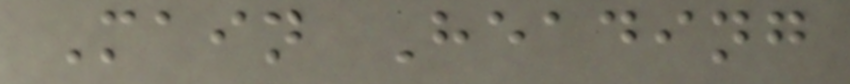Main Heading
